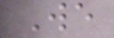We
